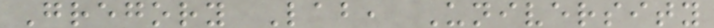Gregory Lab, University
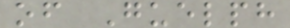of Guelph
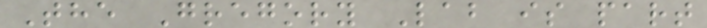The Gregory Lab is part
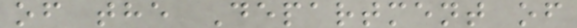of the Department of
